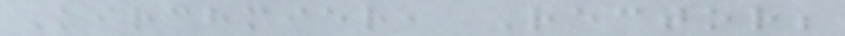Kirchmier, Rector;
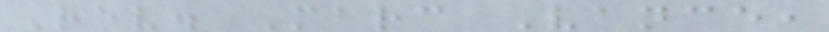Rev. Marc Vance,
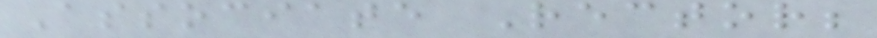Associate Rector;
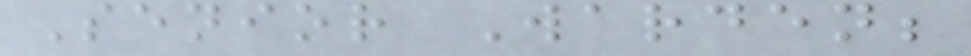Senior Warden;
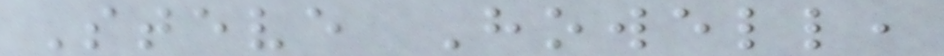Steve Howell,
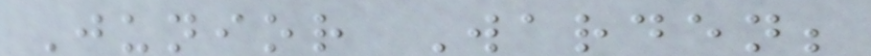Junior Warden;
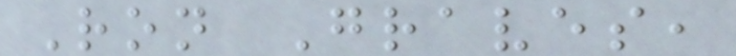Ron Graves,
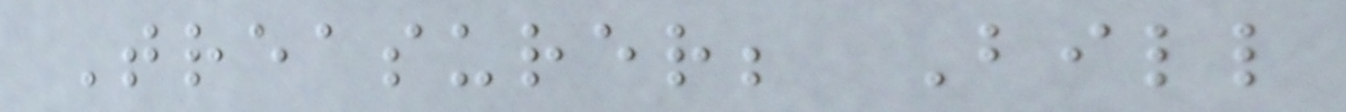Treasurer; Bill
